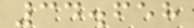34.658
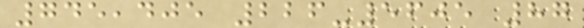745,405 226-5605 87
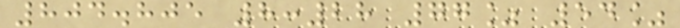804.805 8:28 77% 54%
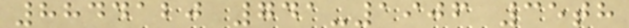8844120 741-1906 35th
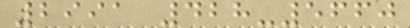2991 428-5660
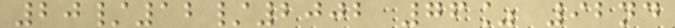20/12/2002 76% 92nd
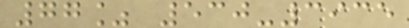77% 530-3935
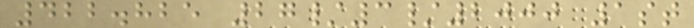422.825 27/3/2000 1st
